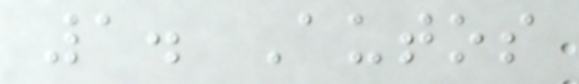1. Autos
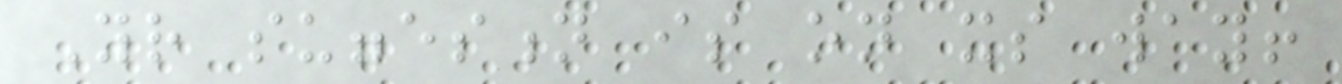Your suggestion is on its way!
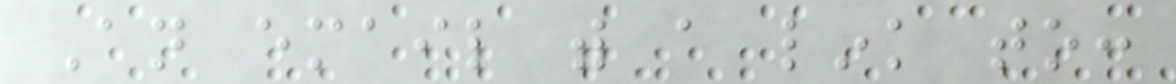An email with a link to:
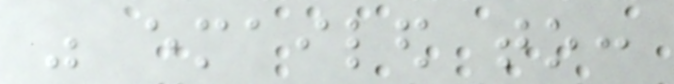was emailed to:
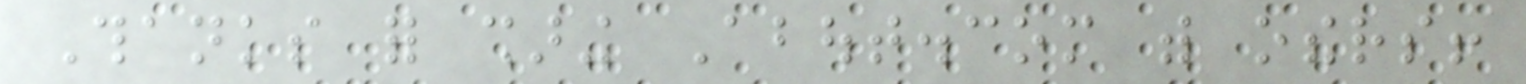Thanks for sharing About.com with others!
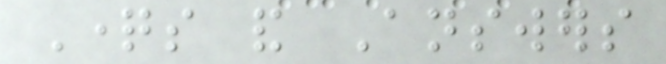Questions and Answers
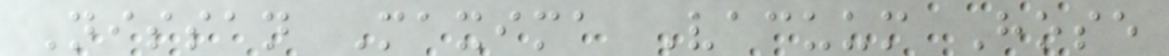Nissan Maxima Vacuum Hose
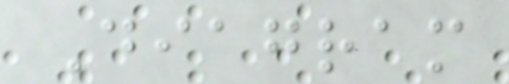Diagram
